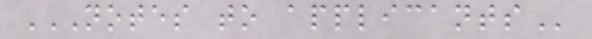NOTES TO APPLICANTS
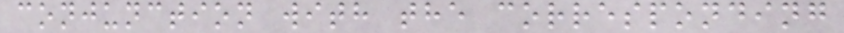conjunction with the corresponding
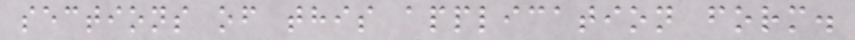sections of this application form.
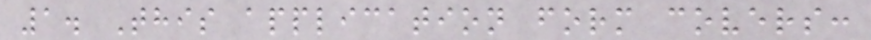1. This application form covers:
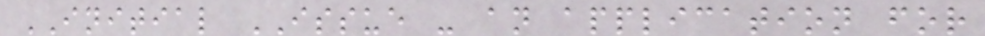INITIAL ISSUE - an application for
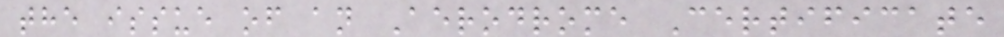the issue of an Aerodrome Certificate
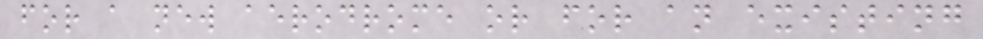for a new aerodrome or for an existing
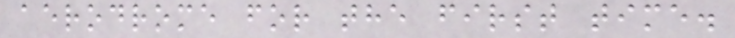aerodrome for the first time.
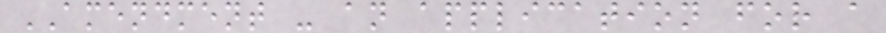AMENDMENT - an application for a
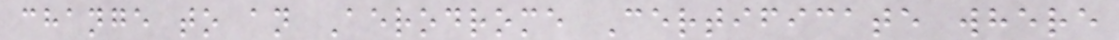change to an Aerodrome Certificate where
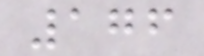176
